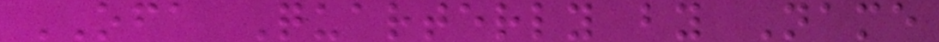OFA Quarterly by Name
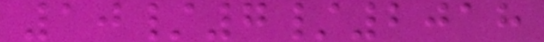10/7/2018
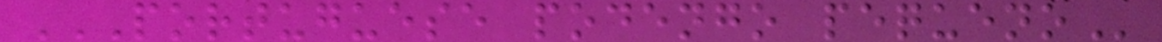PORTUGUESE PODENGO PEQUENO
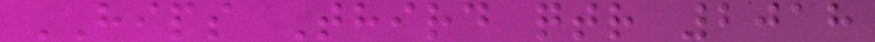HIPS Third qtr 2018
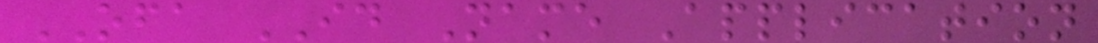OFA ID Name Application
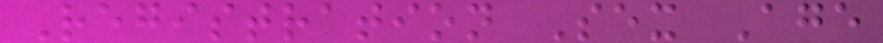Registration Sex Age
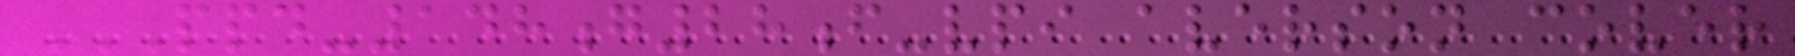PPD-148G28F-VPI AVERSON COVER
